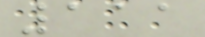111
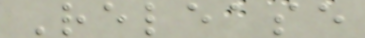Release
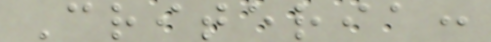Criteria:
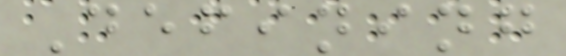Defining
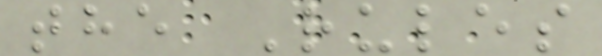the Rules
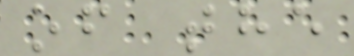of the
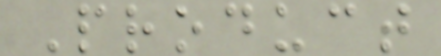Product
